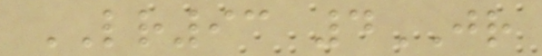LR93 4JR
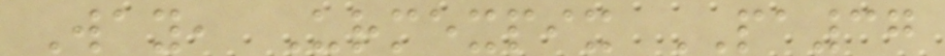Way, Urmexpix PA37
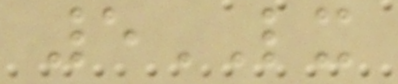5LX
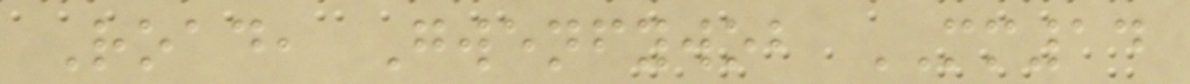Road, Gwenfywob MM14
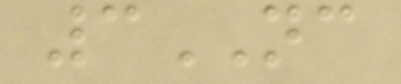3NC
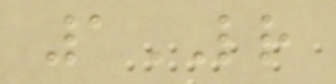1LR
